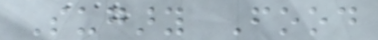Sugary Food
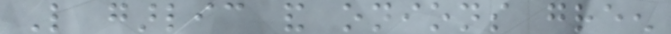Like garlic and onions green
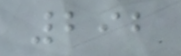292
